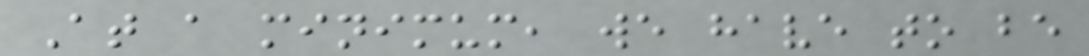At a minimum, we have to be
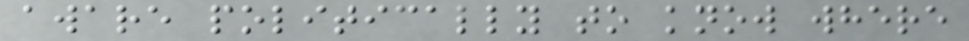aware politically to know where
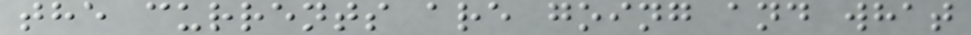the currents are going and what
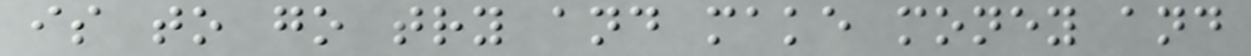is to go try and make money and
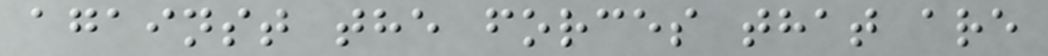against the forces that are
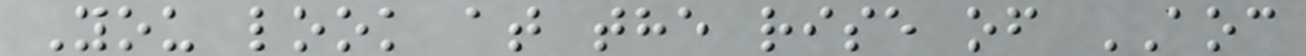You look at the rise of AOC
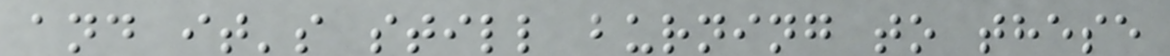and it's still burning to these
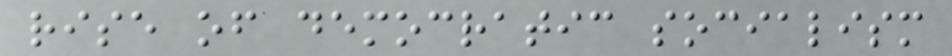rise of democratic socialism
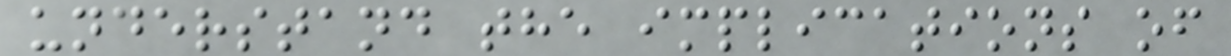understand the implications of
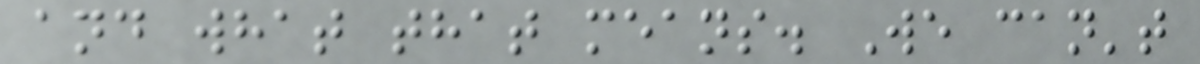and what that means. We can't
